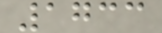1733
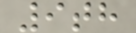9th
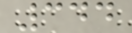344
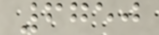6750
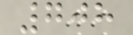708
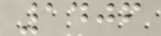1406
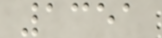1351
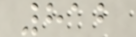812
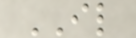IL
